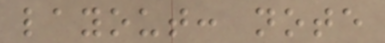layout: note
